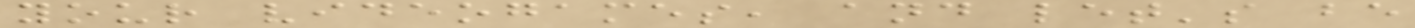your videogames, and let's be
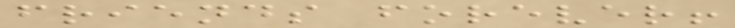friends forever!
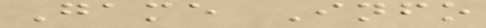Game Info
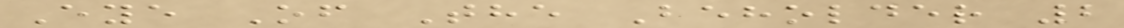Eye Of The Beholder 2
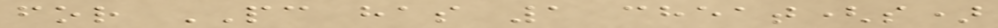for PC has 1 cheat(s)
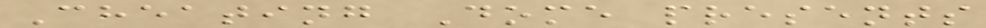Cheating Dome presents
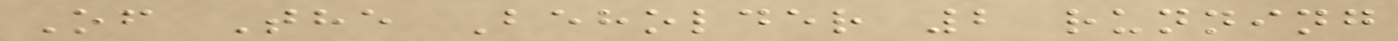Of The Beholder 2 running
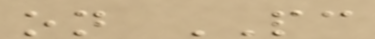on PC
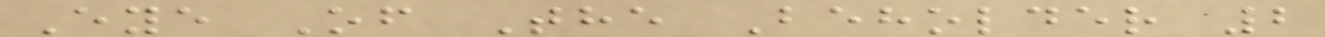Eye Of The Beholder 2
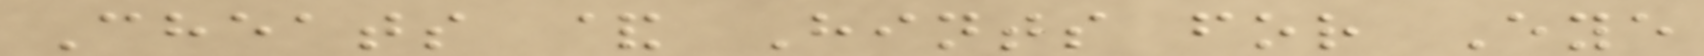Cheats & Hints for Eye
